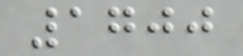1700
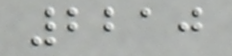2210
